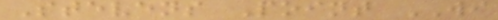Stevens Point WI
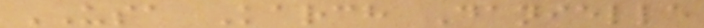USA Karch Danielle
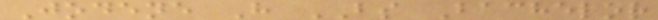Jodene H BS Bachelor
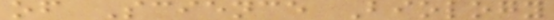of Science Biology
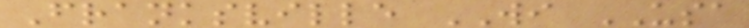Franksville WI USA
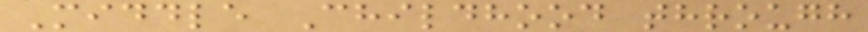Middle Childhood through
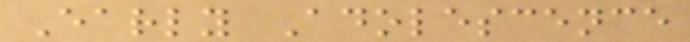Early Adolescence
